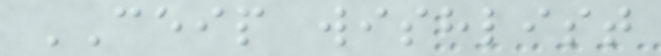CEIP wishlist
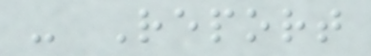- Report
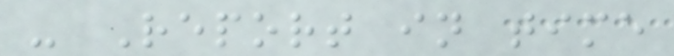- Report in time
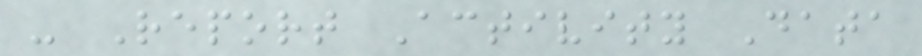- Report Activity Data
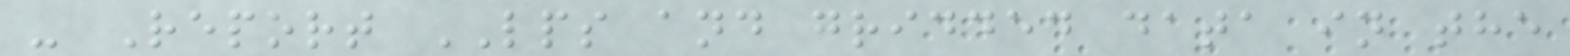- Report LPS and gridded data in the
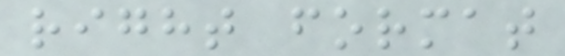right format
